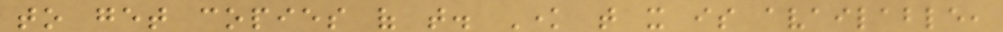to get copies of that. Know that it is available,
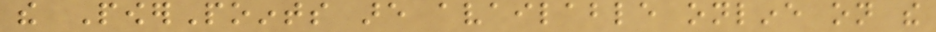the PowerPoints are available online on the
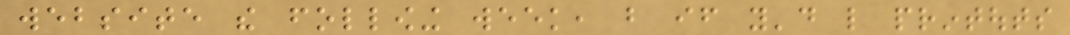website the following week, but if you'd like printouts
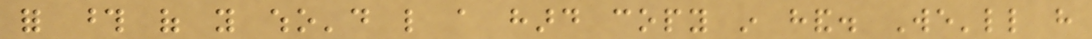for those of you who'd like a hard copy in hand. We'll have
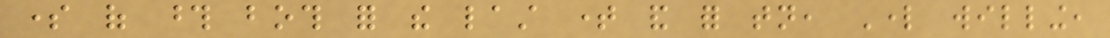some of those both for the last time and for tonight, Lord willing,
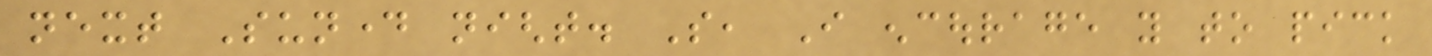next Sunday night. So, I encourage you to pick
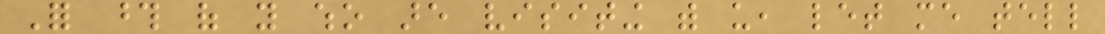For those of you who are visiting with us, let me tell
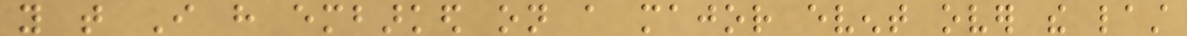you that I have embarked on a major event over the last
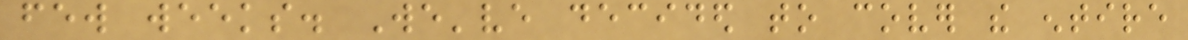few weeks. We've decided to cover the entire
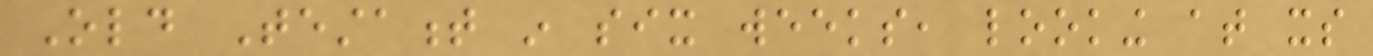Old Testament in six weeks, looking at its
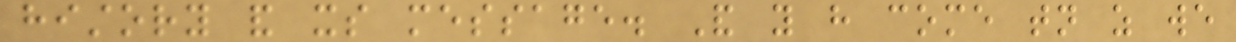history and its message. And you have come tonight as we
